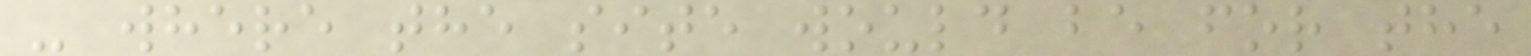- where the site would be for the
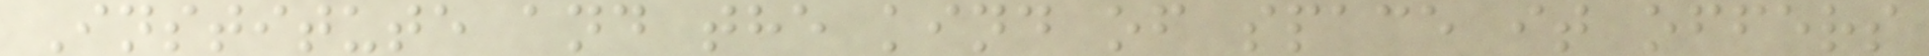Institute and the kind of space it offers
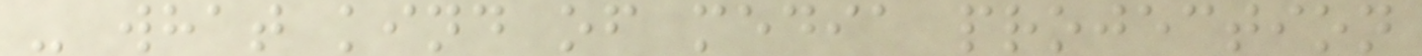- what kind of media projection
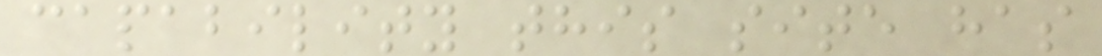capability this site has
